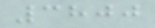3800
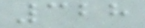328
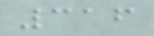316
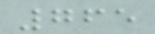765
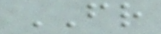FR
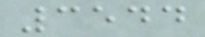3544
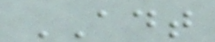ADT
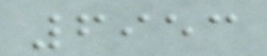6953
